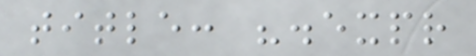title: ".expr
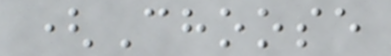(Choose
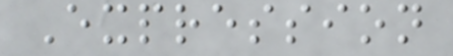Expression
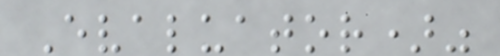Evaluator)"
